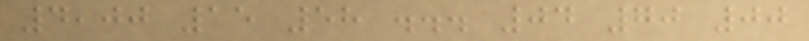4,00 15 58 ... 04 70 00
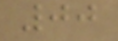00
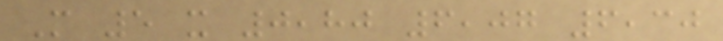M 5 x 0,80 6,07 6,30
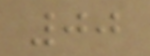00
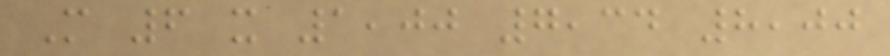M 6 x 1,00 7,34 8,00
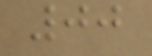00
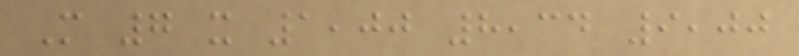M 7 x 1,00 8,34 9,00
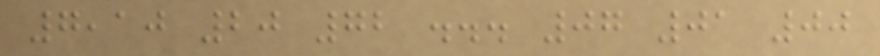7,10 20 72 ... 07 01 00
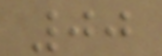00
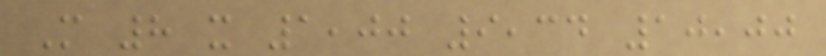M 8 x 1,00 9,34 10,00
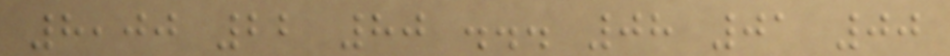8,00 22 80 ... 08 01 00
